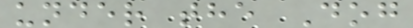under the Dog
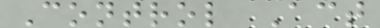Control Act
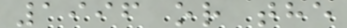1996 or the
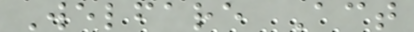Welfare Act
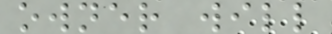owner will
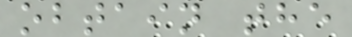obtain the
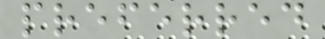preferred
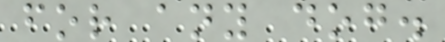for any dog.
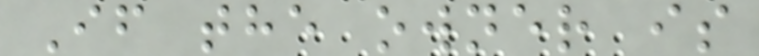If the owner is
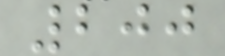200
